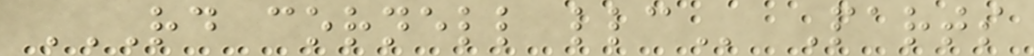RD CORNELL LLC Parts
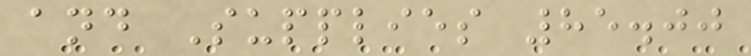and Supplies 85.00
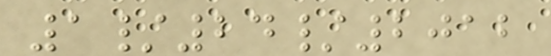1/24/2012
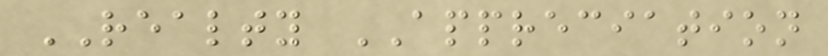REALTY APPRECIATION
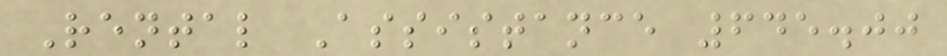Rental Assistance 645.00
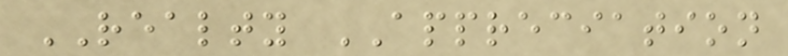REALTY APPRECIATION
